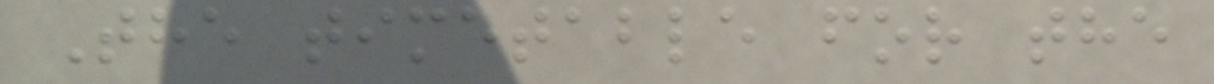The timetable for the
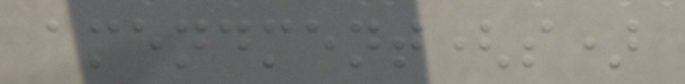amendment(s)
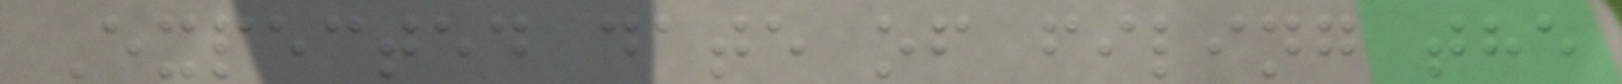Expected date of filing the
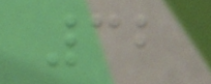32
